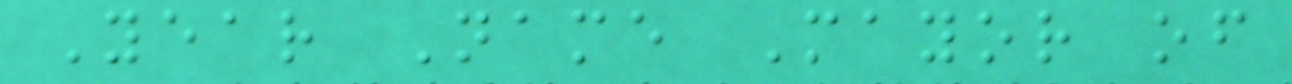Year Name Mayor of
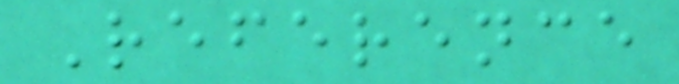Reference
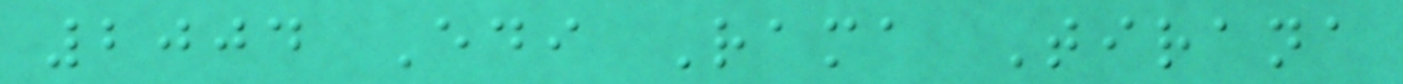2004 Edi Rama Tirana
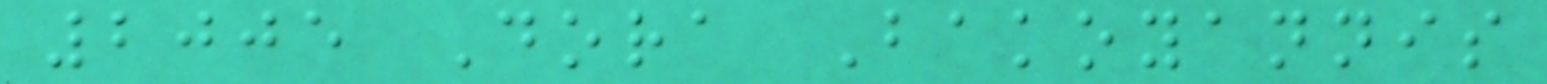2005 Dora Bakoyannis
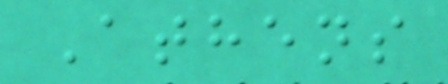Athens
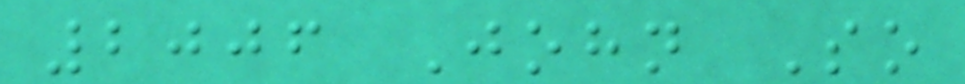2006 John So
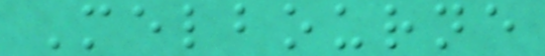Melbourne
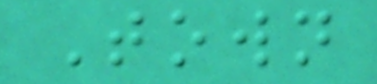Town
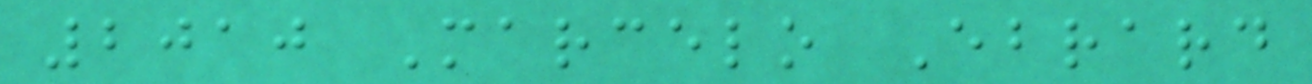2010 Marcelo Ebrard
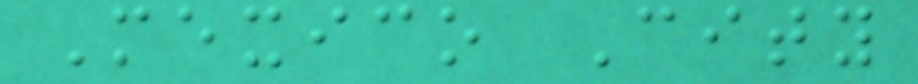Mexico City
